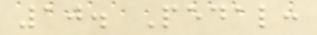10. Pedal:
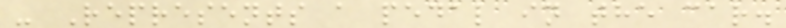- Represents a pedal in the car.
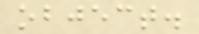object.
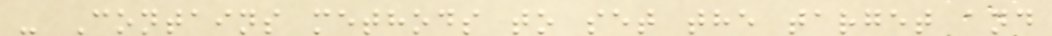- Contains methods to set the target and
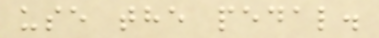use the pedal.
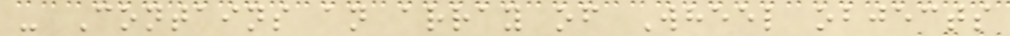- Contains an array of Wheel objects
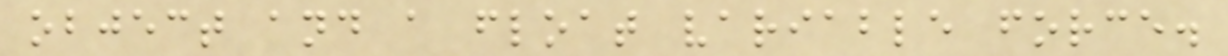object and a float variable force.
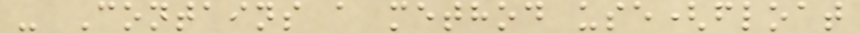- Contains a method use(float
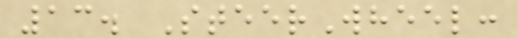13. SteerWheel:
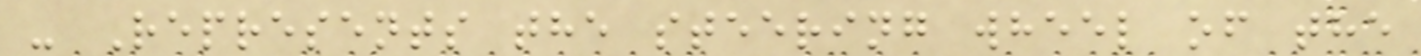- Represents the steering wheel of the
